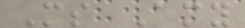Ms Amy
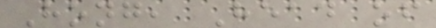Hong, Head of
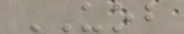UOB
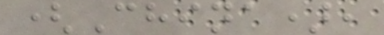(China),
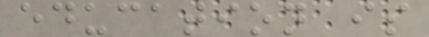education is
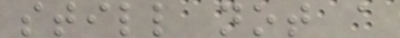still not a
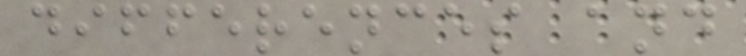differences and
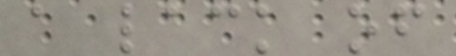a lack of
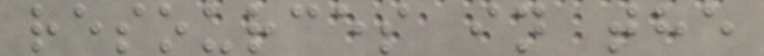resources in the
